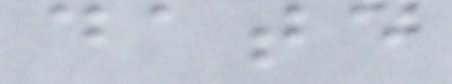date
